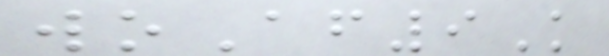woAf9K
